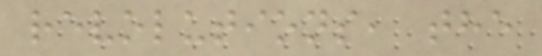revolutions, the
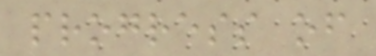progress of
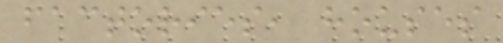factories, houses
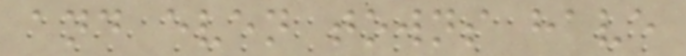and even towns have
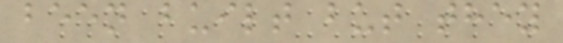been built but they
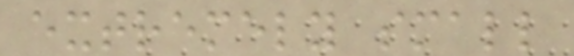extremely small
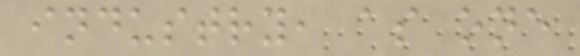industry, as one
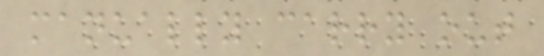manually carry out
